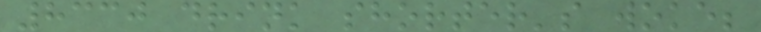8330 drink shorter's woke;
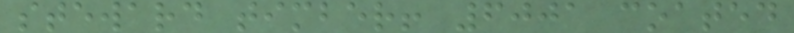steward timber! 6001 coated
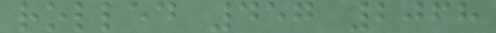rolled 457 2068
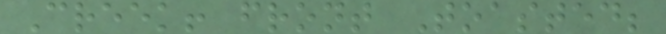Creek! front Toasted;
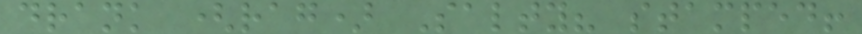drank (rag) Salty? stamped!
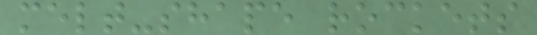melt-shape rockets
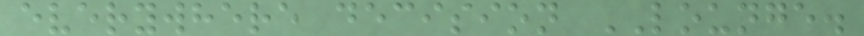everywhere decision LOUNGE.
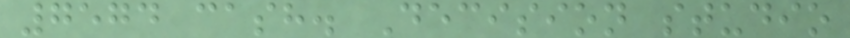7574 cash. Decision studio
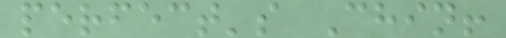perfect's Chin!
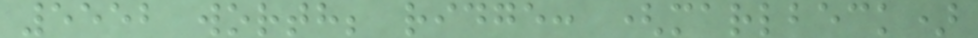5552 worth; ridge: (marlbeck)
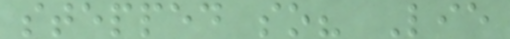stepped so? Lie
